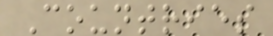Countries
